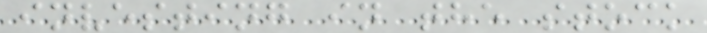investing in the stock
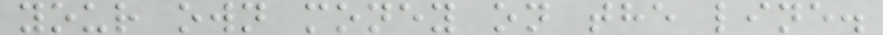your own money on the line.
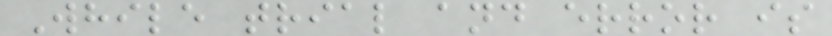While trial and error is
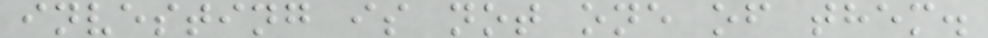investing is not one of them.
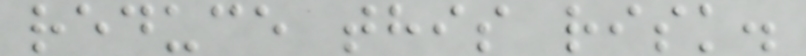reduce this risk.
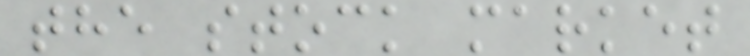the stock market
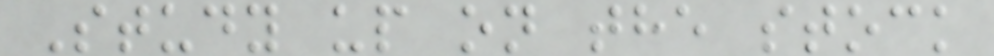Study up on the stock
